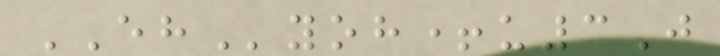EHyoh+u3J
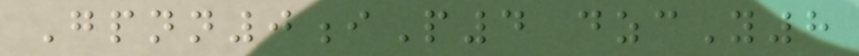Gpnn0iP4 dzcY8
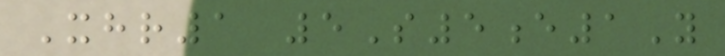Xhr1 5S5e1Y
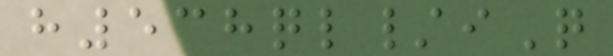h538ql/iQ
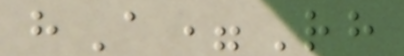hA=Rh
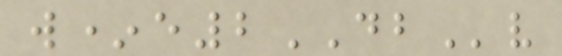w*e2DBv
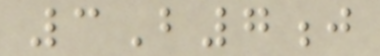3B7j
